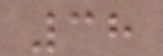38
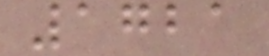1721
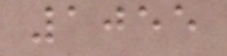1055
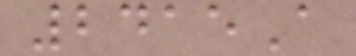2415A
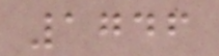1746
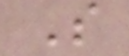S
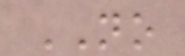NO
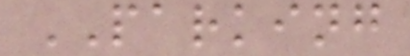PARKING
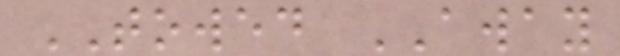TOWED AWAY
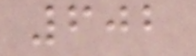602
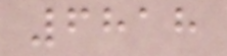6818
